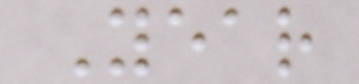Year
